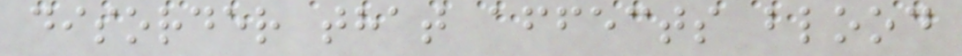disorder that affects blood
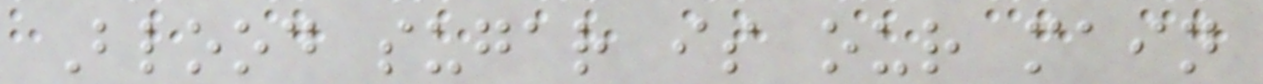Blood sugar is our main
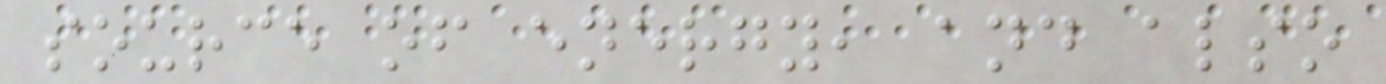source of energy, and also
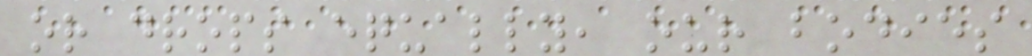or drops equally, our bodies
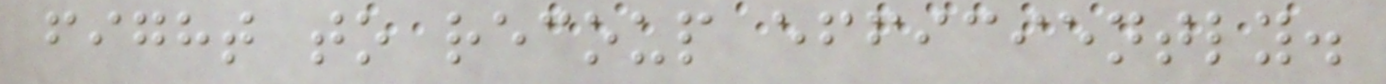fight to recoup efficiently.
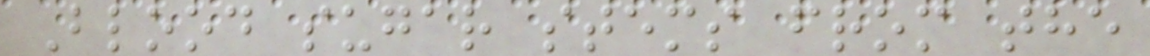Blood sugar stems from the
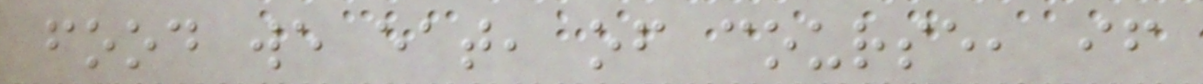food we eat, of course, if
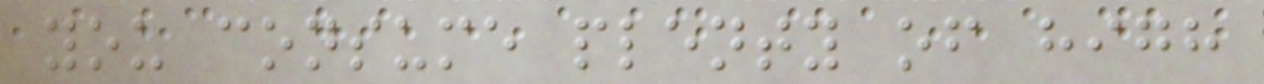you consume plenty of high
